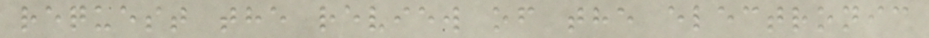request the review of the electronic
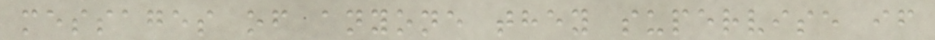messages of anyone they supervise if
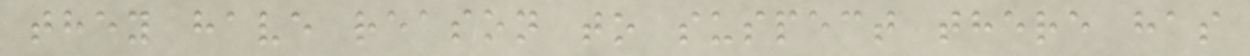they have reason to suspect there has
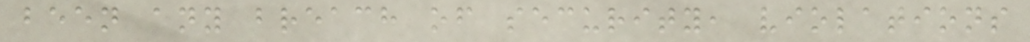been any breach of security, violations
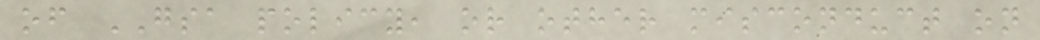of GSA policy, or other misconduct on
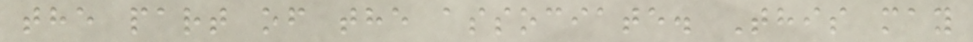the part of the associate. This may
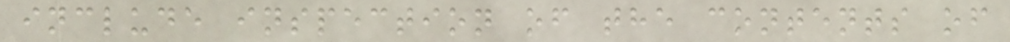include inspection of the contents of
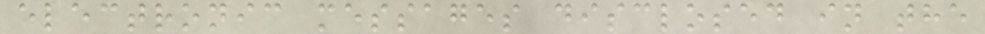electronic messages disclosed in the
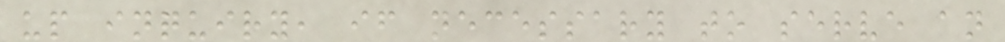up inquiry, if necessary to serve an
